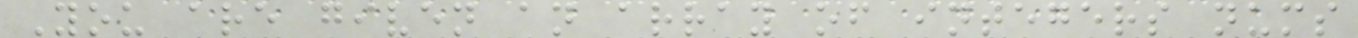You are given an array of integers nums
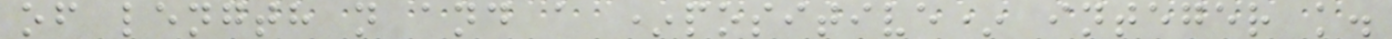of length n and a *positive* integer k.
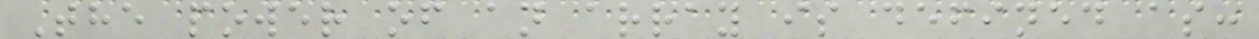The power of an array is defined as:
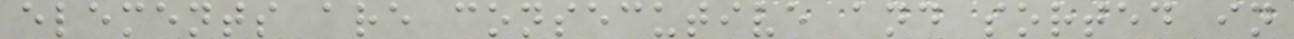elements are consecutive and sorted in
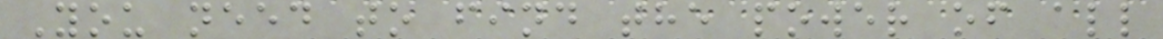You need to find the power of all
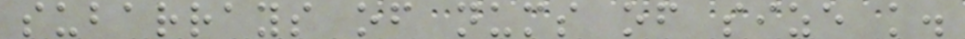subarrays of nums of size k.
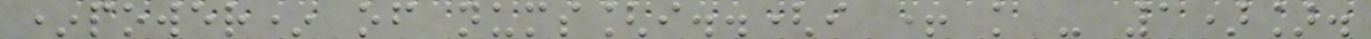*power* of nums[i..(i + k - 1)].
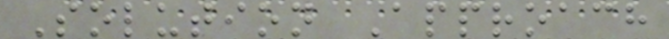Solution Approach
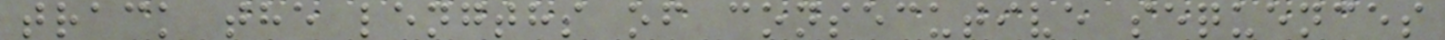track the lengths of consecutive sequences
